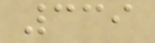339
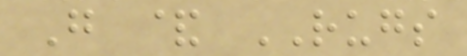G & RUGS
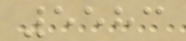5583
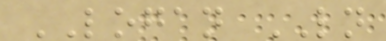LOGAN LN
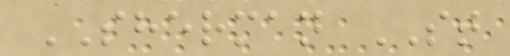SHERMAN ST
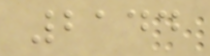2144
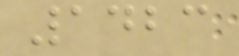1423
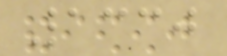1330
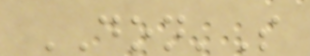DON'S
